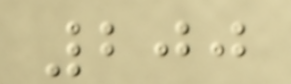200
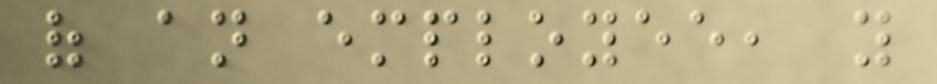of an employee, you
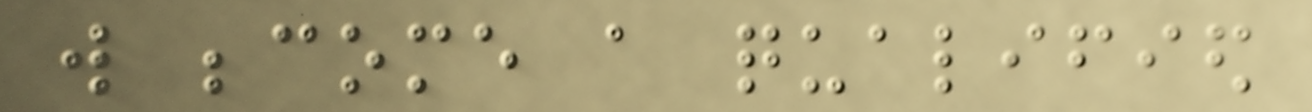will become a qualified
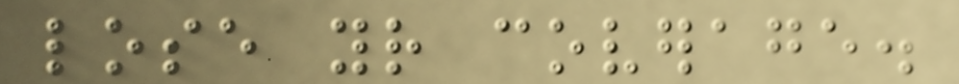lose your coverage.
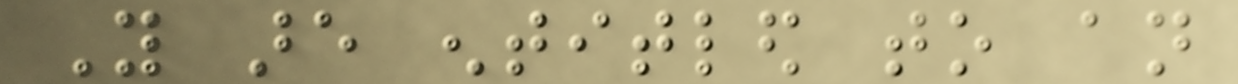You are entitled to an
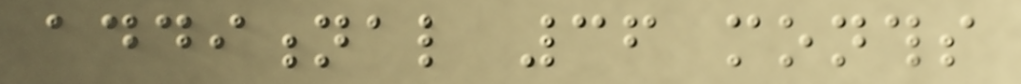additional 36 months
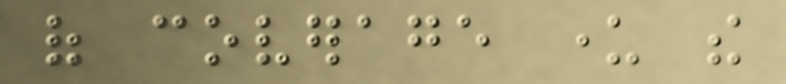of coverage under the
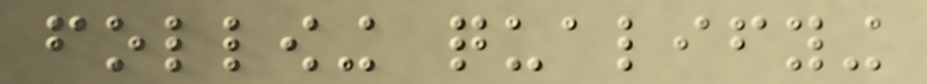following qualifying
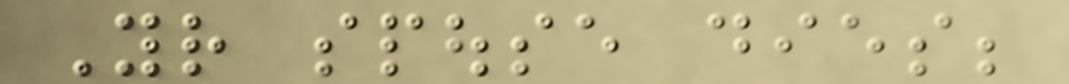Your spouse dies;
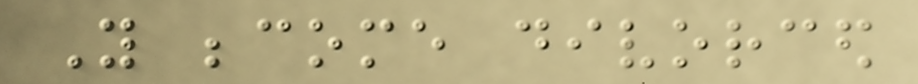You become divorced
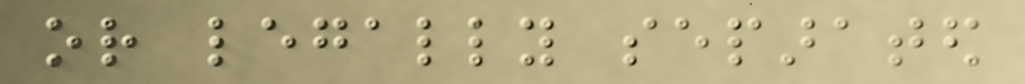or legally separated
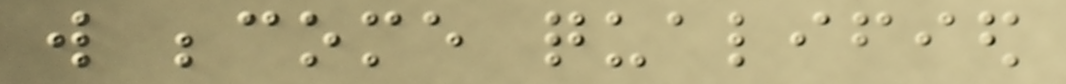will become qualified
